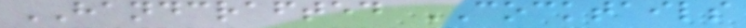HANDCRAFTED COCKTAILS
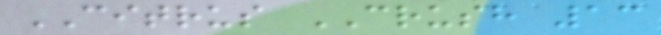CITRUS CRUSH 13
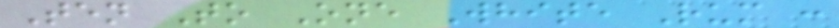Ten To One White Rum :
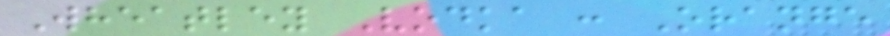Wheatley Vodka : Orange
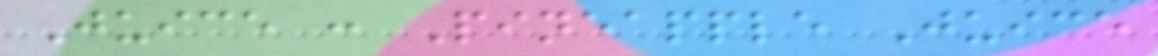Juice : Pineapple Juice
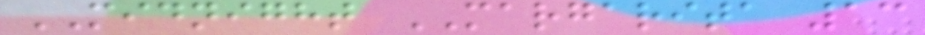MIDNIGHT MARGARITA 13
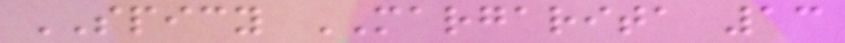SPICY MARGARITA 13
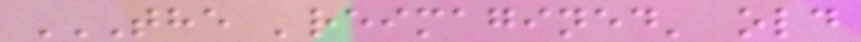THE 'REIMAGINED' OLD
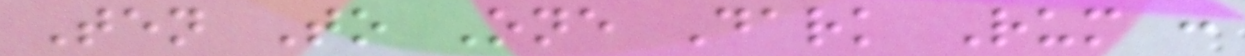Ten To One Dark Rum :
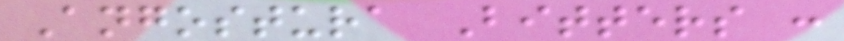Angostura Bitters :
